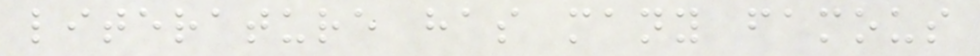literature has many famous
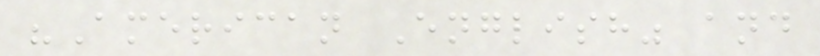"American English" and
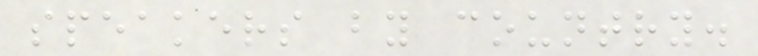speakers by country.
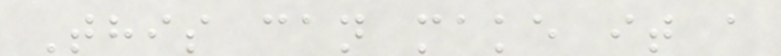This can make it a
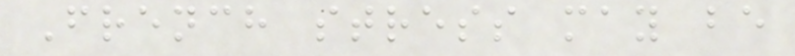French stress may be
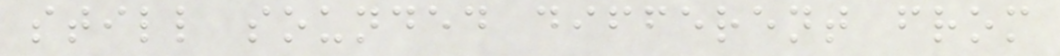still sounded different from
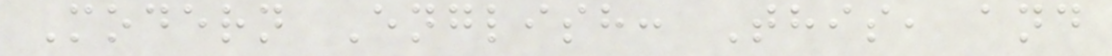Modern English: This, and
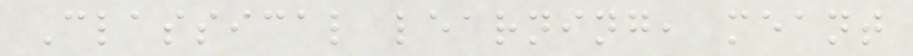Classical learning, meant
